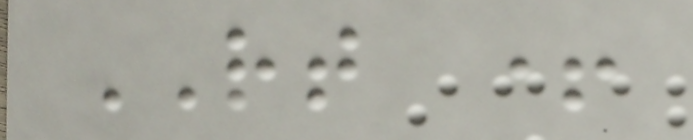RT +
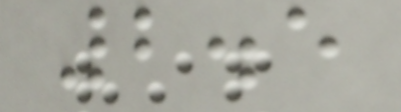2.5
